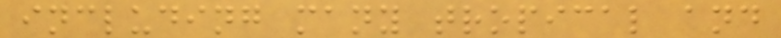including many tropical and
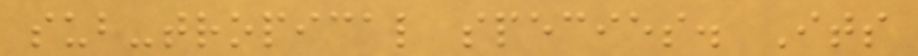sub-tropical species. Its
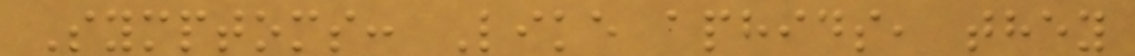Symptoms: Like aphids, they
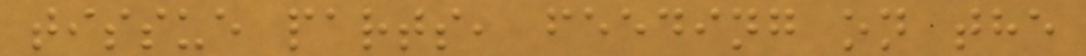tissue parts, feeding on the
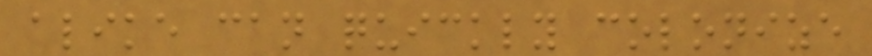alike can quickly colonize
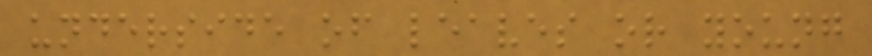underside of leaves or young
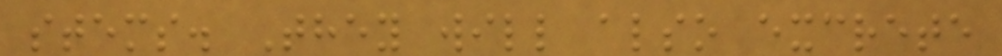stems. They will also excrete
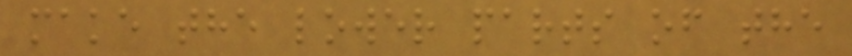make the lower parts of the
